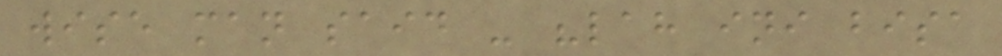wise man said - "lah ini bisa
